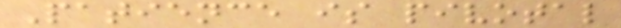Patience is pivotal
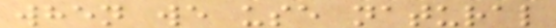when we use natural
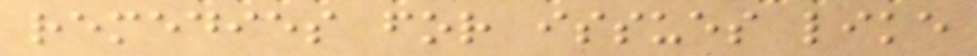remedies for issues like
